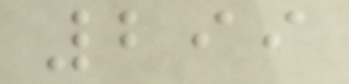299
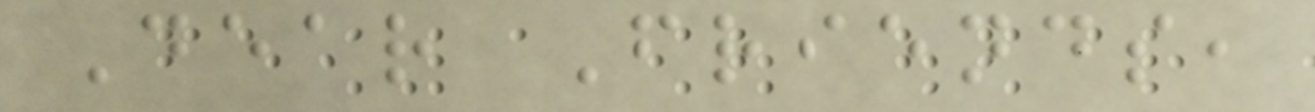Dear Friends,
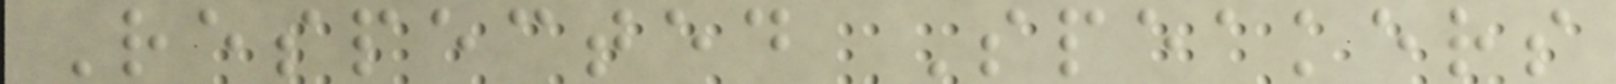Respected Speakers
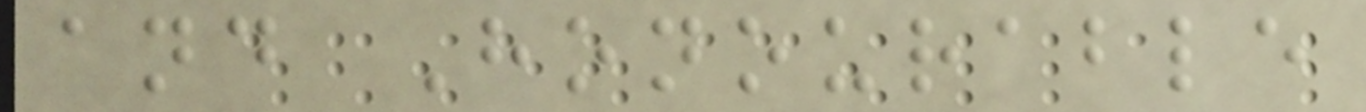and Honourable
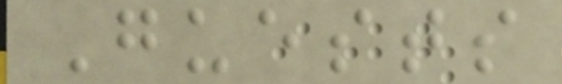Guests
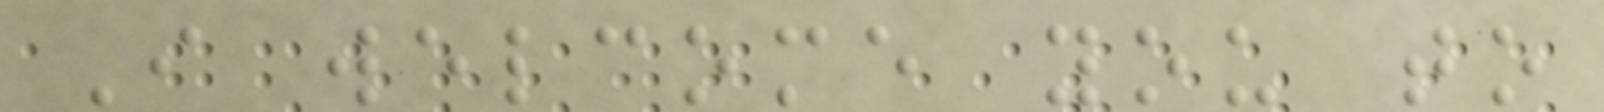I welcome you to
